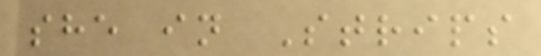she in Strips
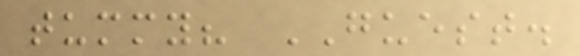tummy? GUEST.
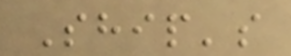Ship's
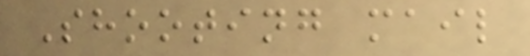Shooting mail
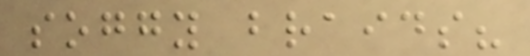soggy braids?
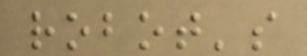robot's
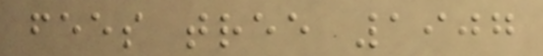fees tree 1907
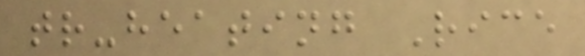tr-heating Rice
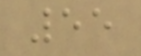55
